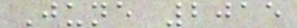June 2015
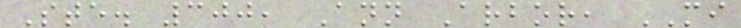Ste. 300, Ann Arbor, MI
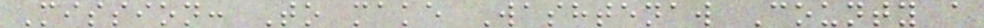Mission: To make Washtenaw County a
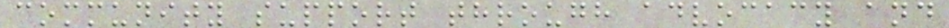community support through advocacy and
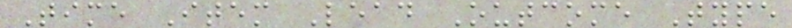Time Item Lead Outcome Type
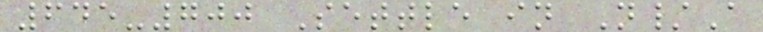645-700 Settle in N/A
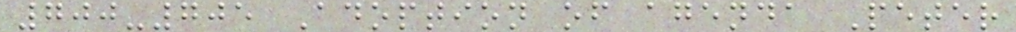700-705 Adoption of agenda Peter
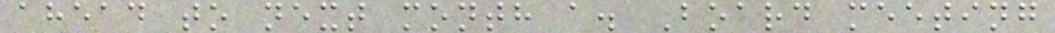ahead to next month a. Board meeting
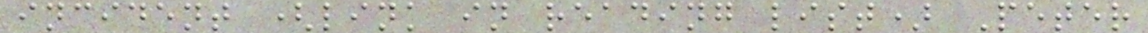incident (link in reading list) Peter
